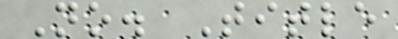No. Title
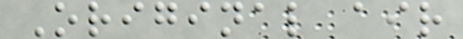Original air
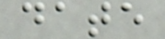date
